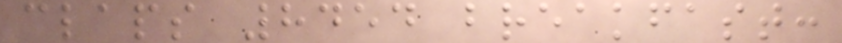claps 8454 breakfast:
